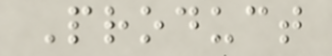Product
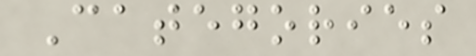Categories
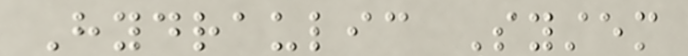Hydraulic System
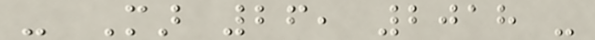- Mar 26, 2018 -
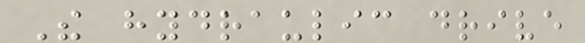The hydraulic drive
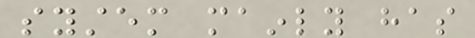system mainly has
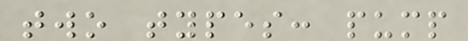two types: pump
